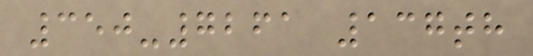350-7261 137th
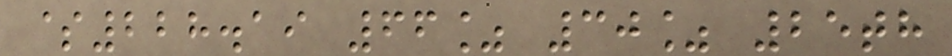$228.19 66% 30% 25th
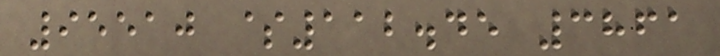95510 $112.45 3861
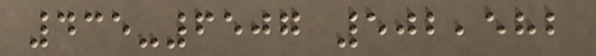435-6507 502,582
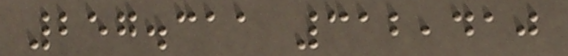257.311 312,410
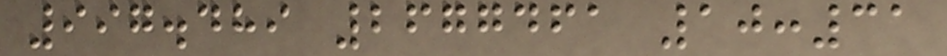997.489 2677461 10:31
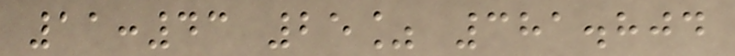11:43 25% 381.804
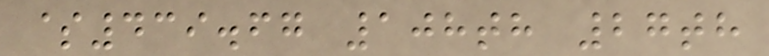$439.67 108th 27th
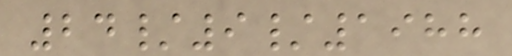24/9/1988
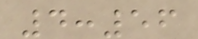4:56
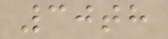30th
